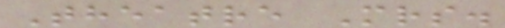Theatre Mrs.
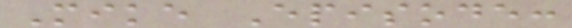Mike Episode:
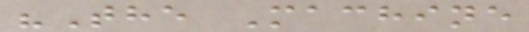"The Machine
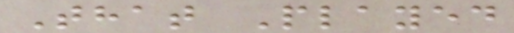That Played
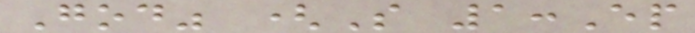God" (S 1:Ep
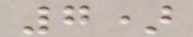7)
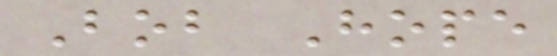Bob Hope
